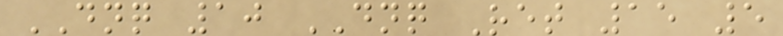DNQ 10 DNQ Ret 15 5
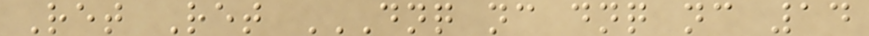Ret Ret DNQ NC DNQ NC 14
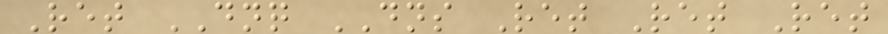Ret DNQ DNS Ret Ret Ret
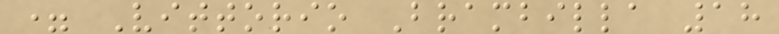= Vittorio Brambilla 18
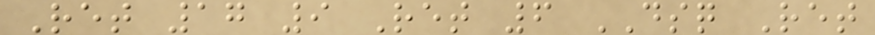Ret 17 9 Ret 6 DSQ Ret
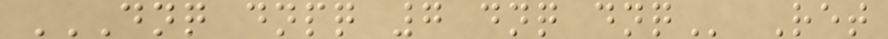DNQ DNPQ 7 DNQ DNQ Ret
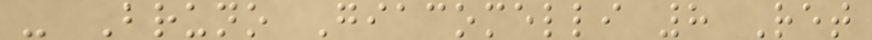- Bruno Giacomelli 8 Ret
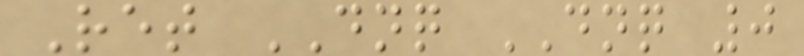Ret DNQ DNQ 0
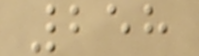258
